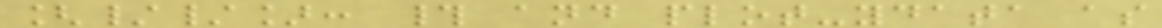[//]: # and plot-ydata as
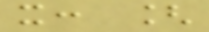x: [
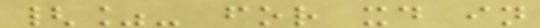{%- for xd in
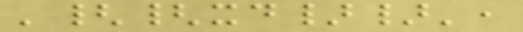'{{xd}}',
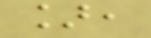],
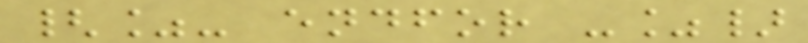{%- endfor -%}
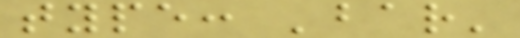type: 'bar'
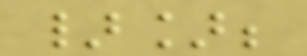}];
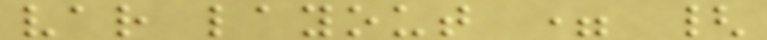var layout = {
